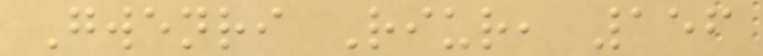Gwenri Riur, 156
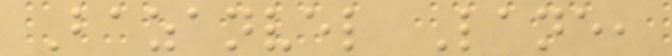Bazanvel Lane,
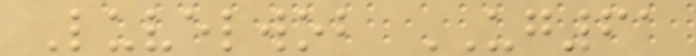Luvelwob UG61
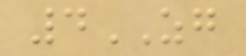4ZG
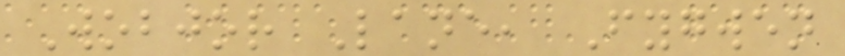Wobjor Lane, Fygwen
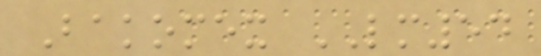Bakomex LM54
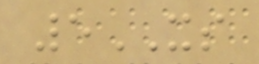5XS
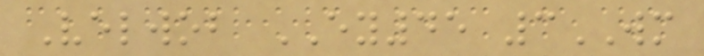Velwob EY45 3WM
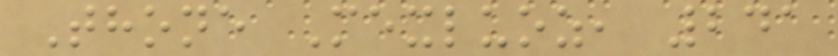Thone Mexluoz, 241
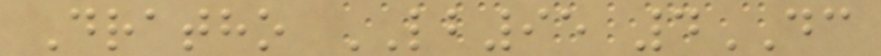Dratho LB95 4DC
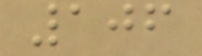106
